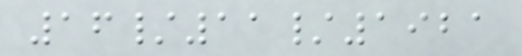16/11/1921
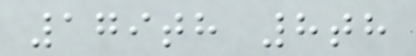179th 8th
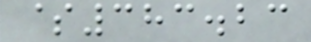$383.23
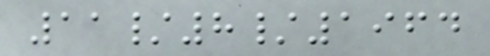11/8/1964
